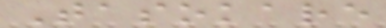Tasokare
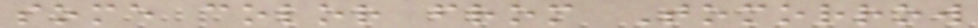some color from Tomorrow
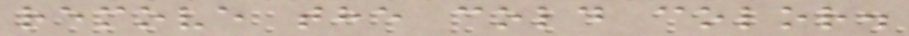remove the cold color.
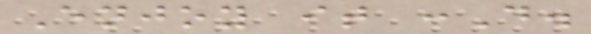Enjoy it :D.
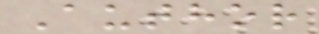Author
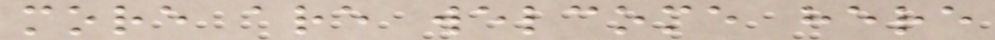more are welcome here
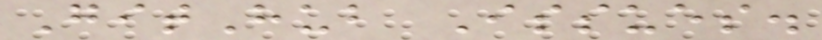GitHub Issues.
